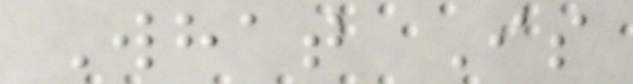What Is
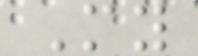My
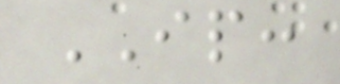IP:
